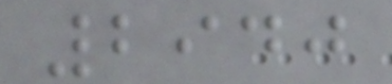2940
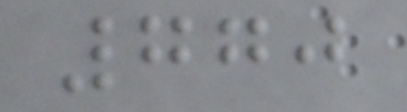770
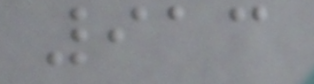913
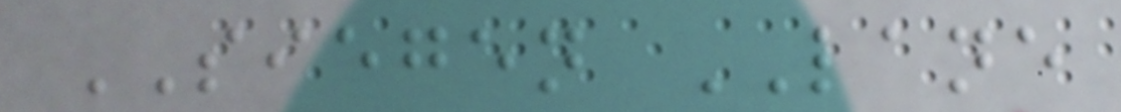SIEGEN LANE
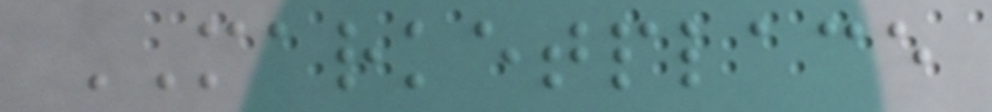MARKETPLACE
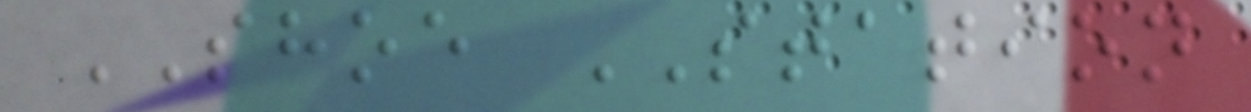SHOE STATION
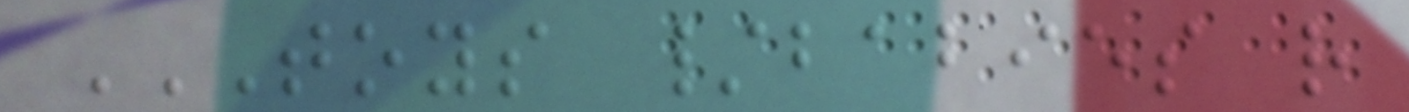TOYS /BABIES R
